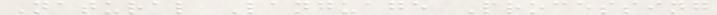Natural Language Processing
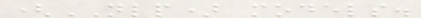(NLP) models.
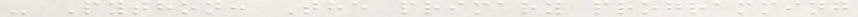- Python: The primary programming
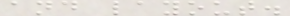and layout.
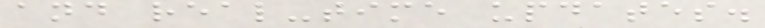and real-time updates.
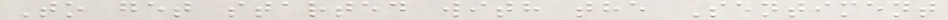To get started with the Sentiment
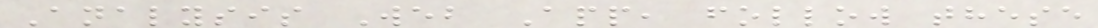Analysis Web App, follow these
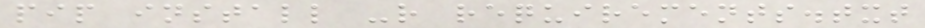pip install -r requirements.txt
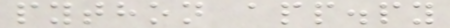python app.py
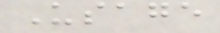Usage
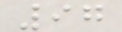97
